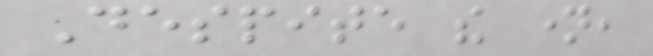Despite the name,
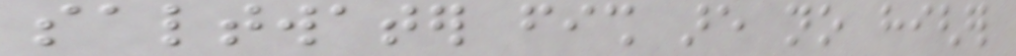saltwater fish are no higher
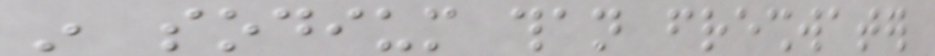in sodium than freshwater
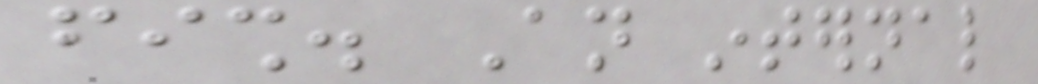fish. An internal
